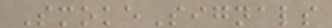SmokeSignals
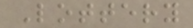Lottery
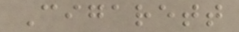Cigarett
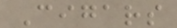Cigars
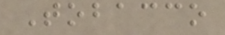Tobacco
